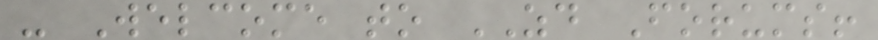- Welcome to ZD Forums!
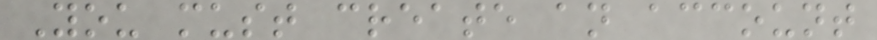You must create an account
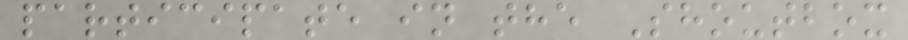participate in the Shoutbox
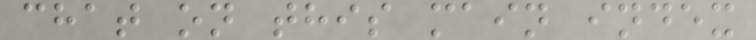chat on this main index
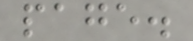page.
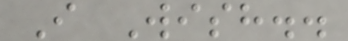I Wish..
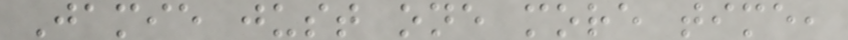Jamie just one more time,
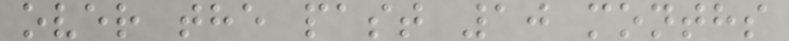over the past 10 months
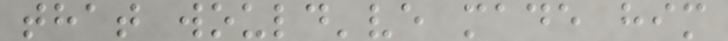that would've made him
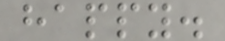happy.
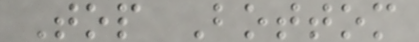Top Bottom
